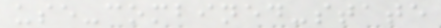use-combined-state
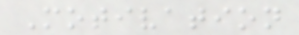Motivation
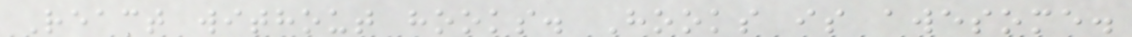React without hooks. Hooks is awesome.
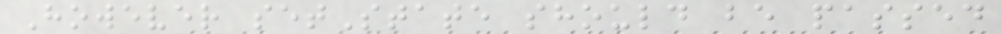However setState should be passed
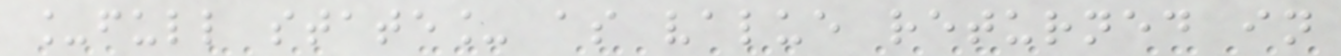_full state_ as value returned in
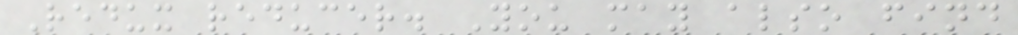Redux reducer. You may also find
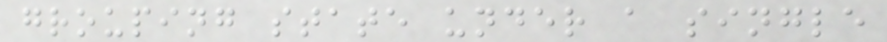grouping state under a single
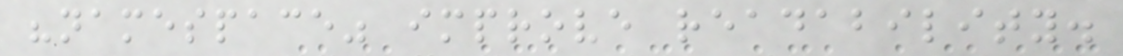"namespace" improve readability.
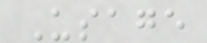Usage
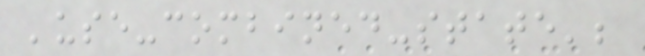'use-combined-state';
